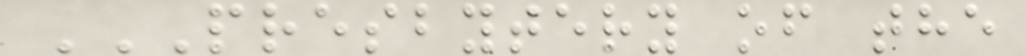PRESBYTERY OF THE
